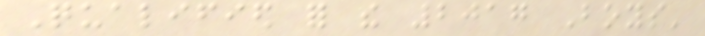Qualified for the 2017 Boys'
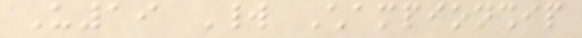U19 World Championship
